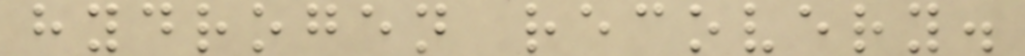hydrogen recovery.
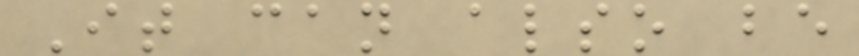It can also be
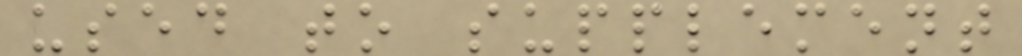used to supplement
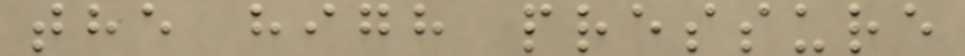the high pressure
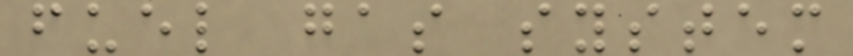fuel gas system
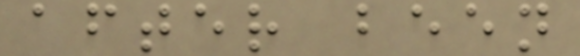after been
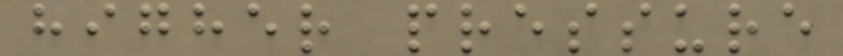higher pressure
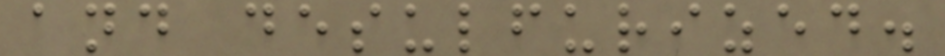and desulfurized.
